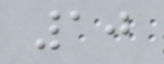10
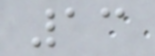13
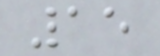15
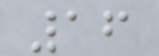16
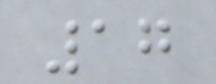17
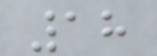18
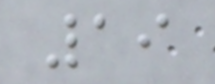19
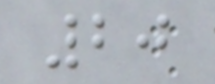20
